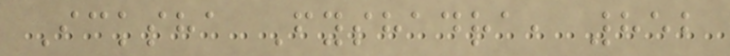Icksha Fyshadra, 852
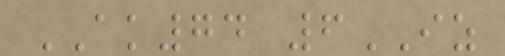AK74 6IZ
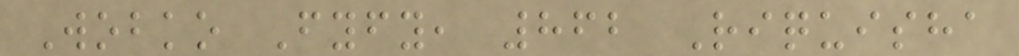Wobko Fyfy, 862 Riquisha
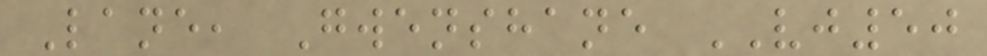Lane, Gwenshane VJ50
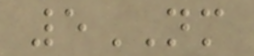5NM
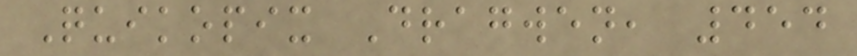Quikopix Dragwen, 454
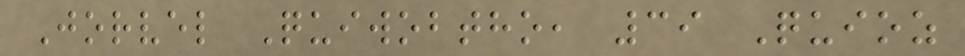Jorvel Quiwobtho, 39 Quioz
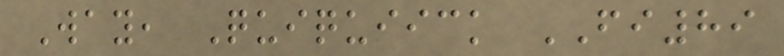Way, Quiquiick FI89
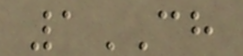1CH
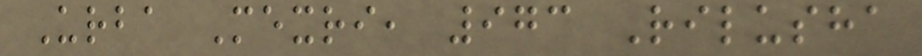Urba Mexri, 973 Rilusha
